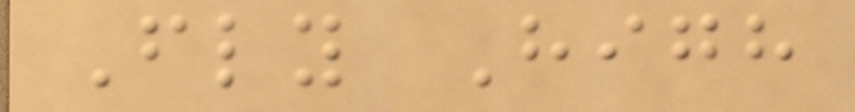Fly High
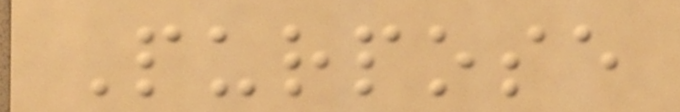Purpose
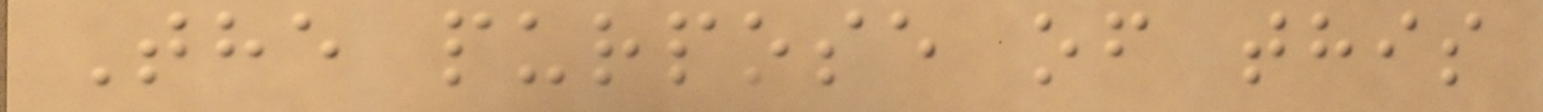The purpose of this
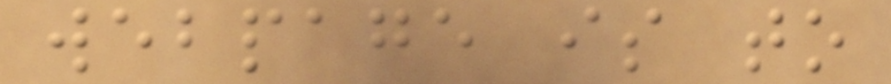webpage is to
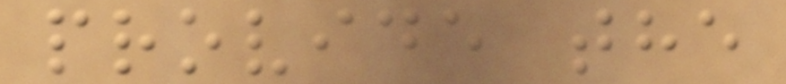provide the
